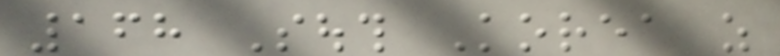168 South Korea as
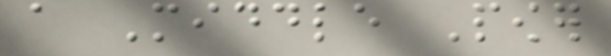a Middle Power
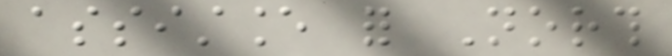assistance for North
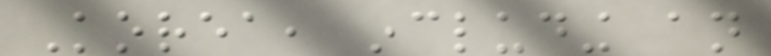Korea, including an
